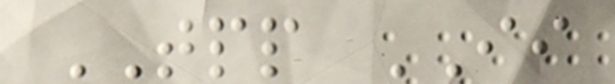TPP II
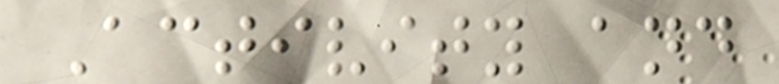Activity and
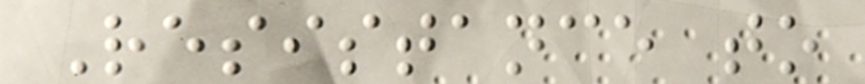Resistance to
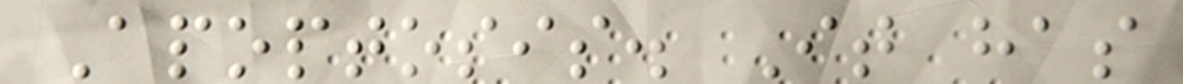Apoptosis. It has
